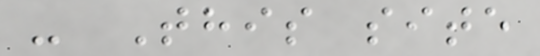- This site
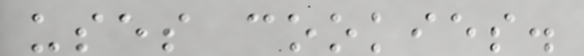uses cookies.
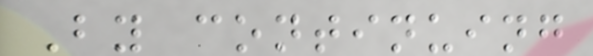By continuing
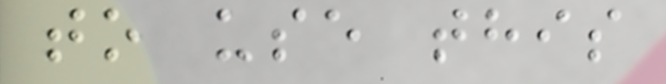to use this
